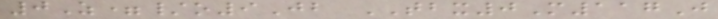0Z=/o9Jb TBX0M117J
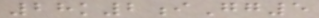28k2iGg5
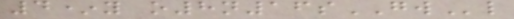4*y o8n16sGWl
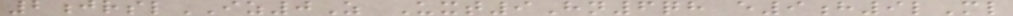2jrslIZ0Z Uxt9Hn6qh e9h9lMl
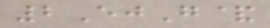2EjG&
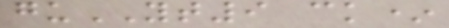guYT9 ck*
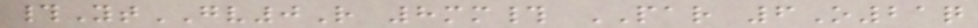#YtGV0R 8mm# PAR 6O21q
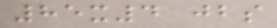85x4 jbs
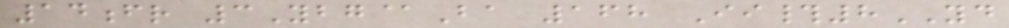14fr 3Ybg@Ba 168 Ii#8YD
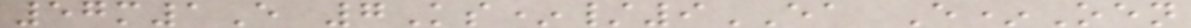57m1E 7Ks*/9EA E*Oen
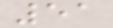51
